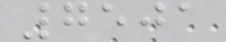7501
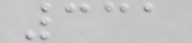331
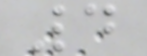4
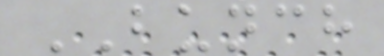BUNCH
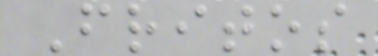Fritos
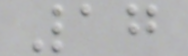17
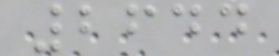2644
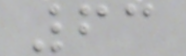63
